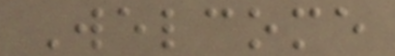Welcome
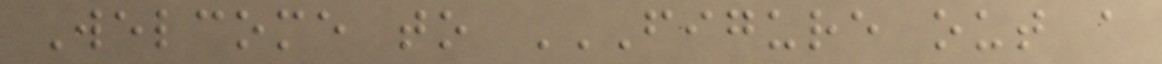Welcome to FIGURE OUT A
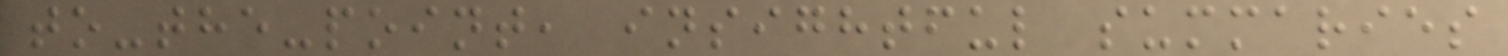to-the-point, insightful summaries
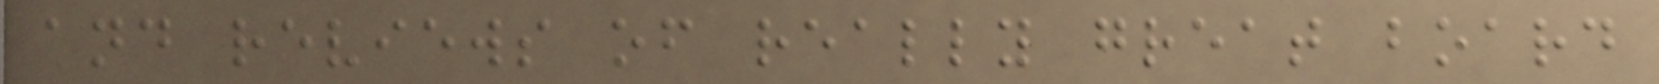and reviews of really great board
